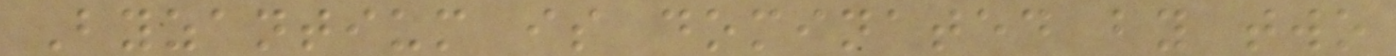Byzantium is dominated by two
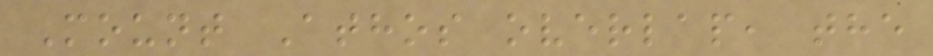Mount Athos overlap, the
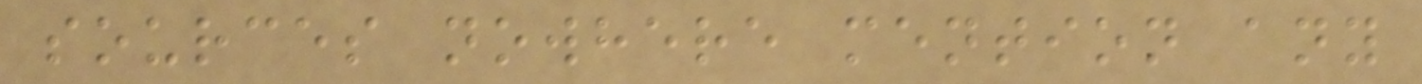sources nowhere mention any
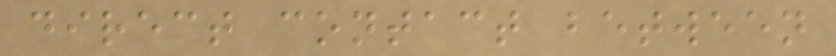direct contact between
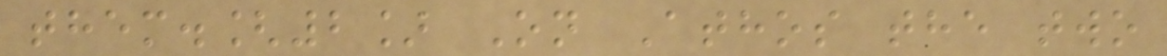them.[2] On Athos the two
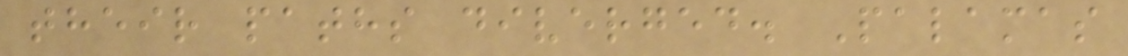their paths diverged. Palamas
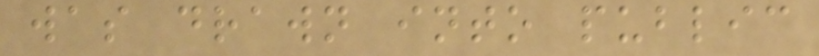was drawn into public
